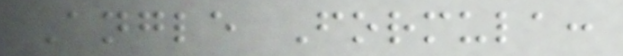Angle Formula:
